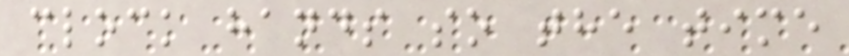clock hands so the time
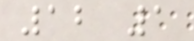12 1
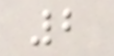2
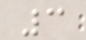3
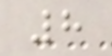8
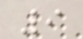9
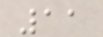11
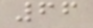66
